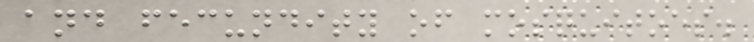and fecundity of mosquitoes.
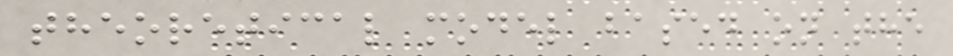theoretical model based on the
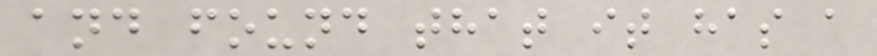and found that it has a
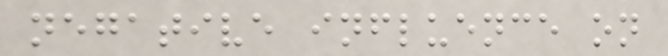negative influence on
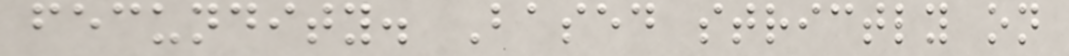fecundity. Based strictly on
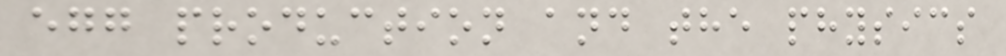egg production and the physics
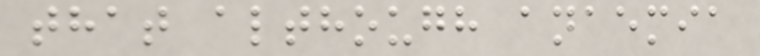that although anaemia
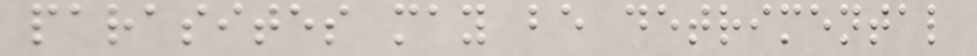parasites may be detrimental
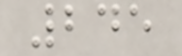245
